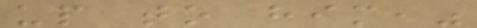up to him,"
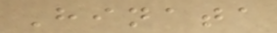Hinata
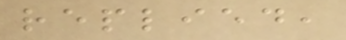replied,
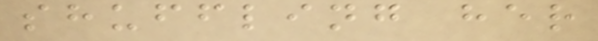shuffling her
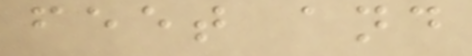feet and
